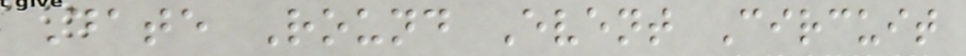Date Round Event Circuit
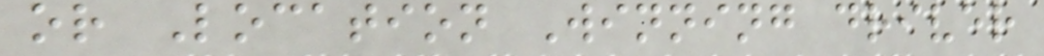or Location Winning driver
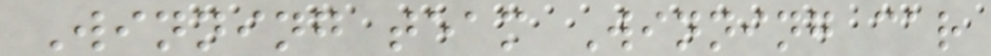Winning team Winning car
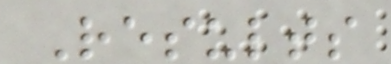Results
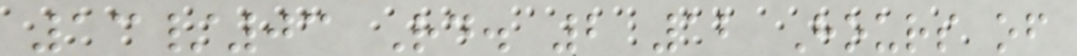13/03 Rd. 2 12 Hours of
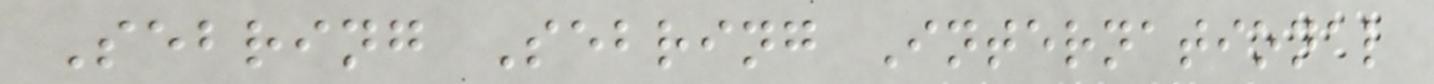Sebring Sebring International
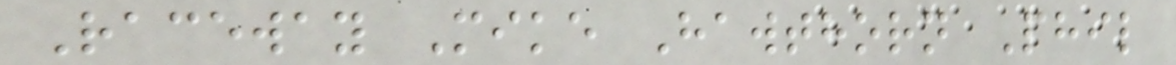Raceway Mike Hawthorn Phil
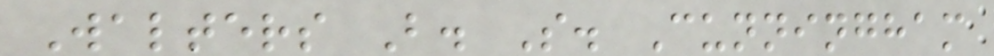Walters B. S. Cunningham
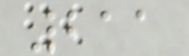211
